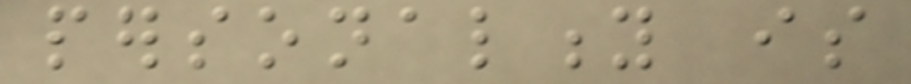personality is
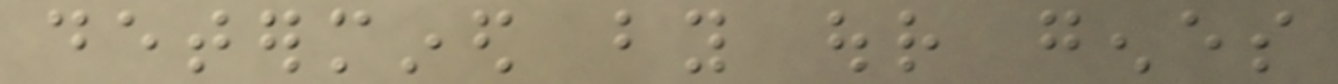determined by our genes
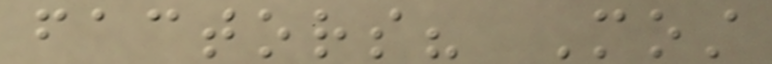factors? Most
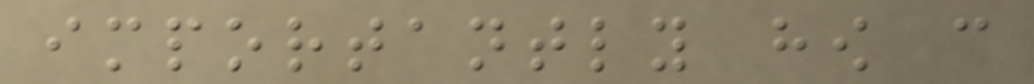importantly how can
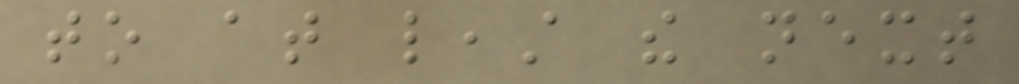to at least the next
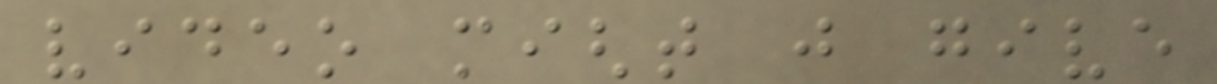video might just give
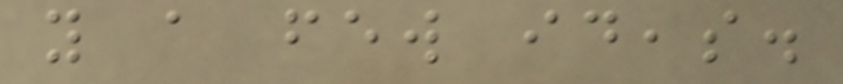you a few ideas.
